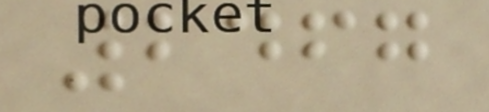2467
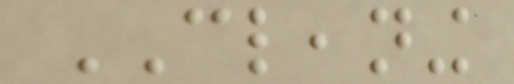CLEANING
